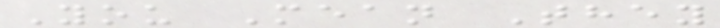You Mean They
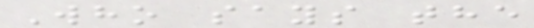Who says the
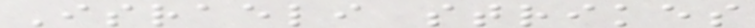Israeli strikes
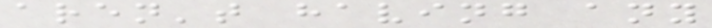aren't having any
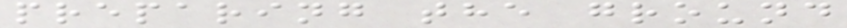preparing the ground
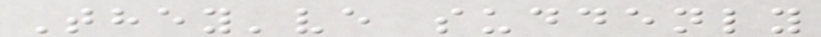They've suddenly
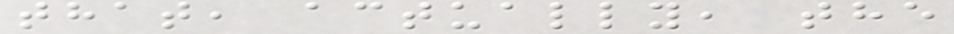that, actually, the
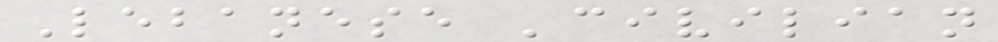Lebanese 'civilian
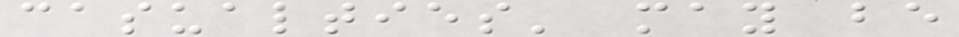casualties' may be
